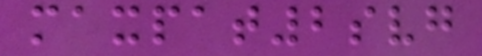maxpat2svg
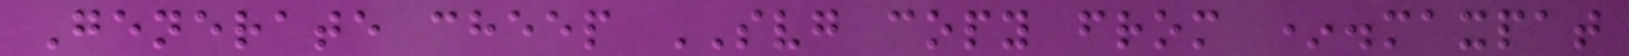Generate cheep SVG copy from *.maxpat
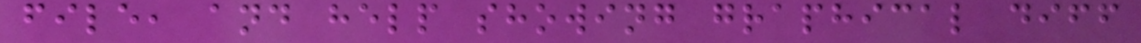file, and help showing graphical diff
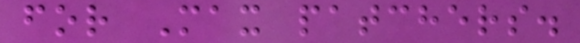for Max patchers.
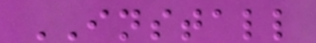INSTALL
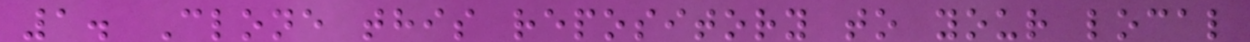1. Clone this repository to your local
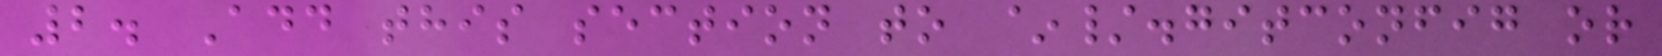2. Add this section to ~/.gitconfig or
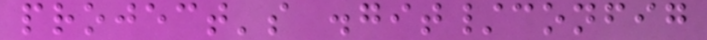project's .git/config
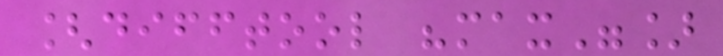[difftool "max"]
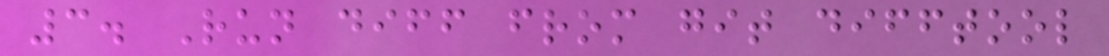3. Run diff from git difftool
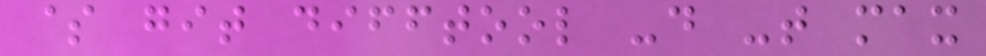$ git difftool -d -t max
